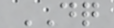DQ
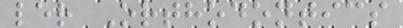ler Orthodontics
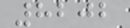8202
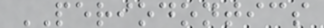PERIODONTICS
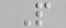P
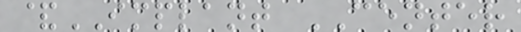&IMPLANT CENTER
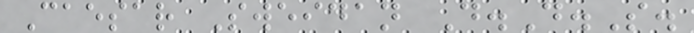Caesar Sweidan D.D.S.
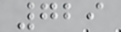729
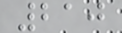210
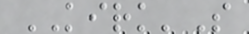KIRK'S
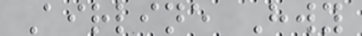Airline Hwy
